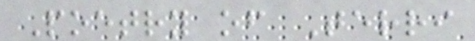Poetry of Terri
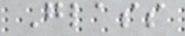Glass
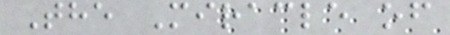The Miracle of
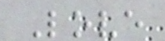Love
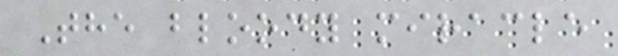The bloody miracle
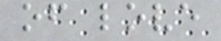of love
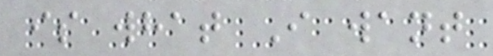is what I want
